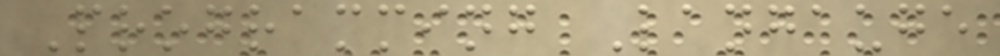Programming Langauge
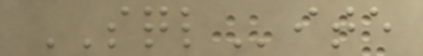SQLite
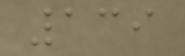139
